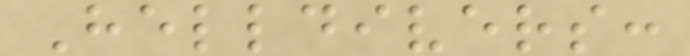Helldivers:
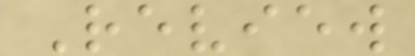Review
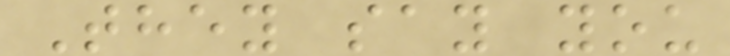They say you
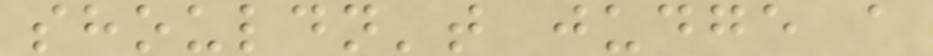shouldn't judge a
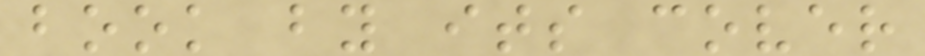book by its cover
